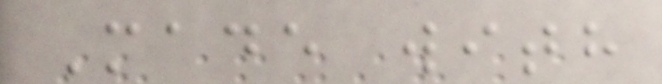Made with
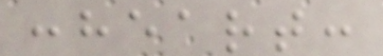:heart:
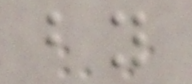by
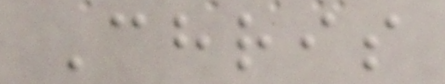Chris
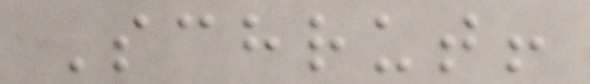Schrut!
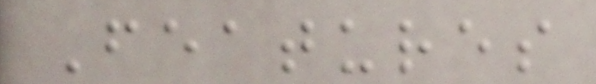Features
